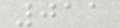011
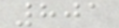801
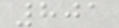801
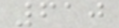610
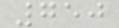750
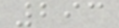293
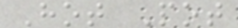Hot Pot
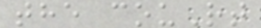the couRt
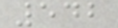542
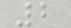2
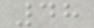48
